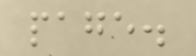page.
